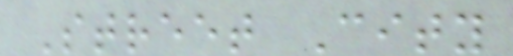Street City
